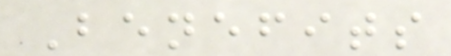Benefits
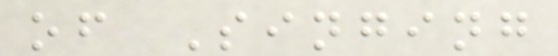of Singing
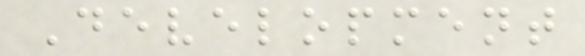Development
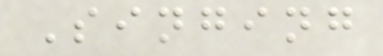Singing
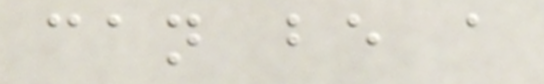can be a
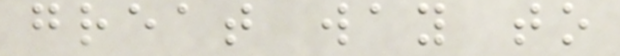great way to
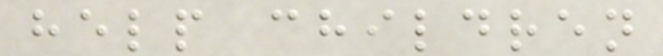help children
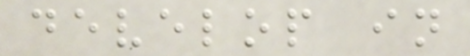develop in
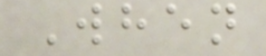When
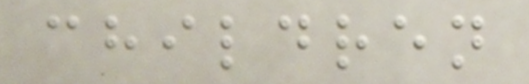children
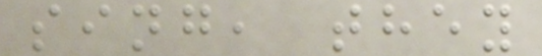sing, they
